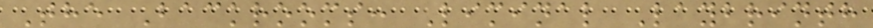The Backrooms: Liminal Laybrinth
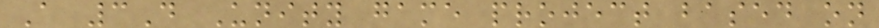A 3D Unity game project based on
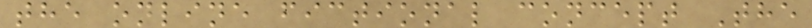the online fictional concept The
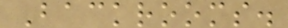Backrooms.
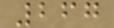267
